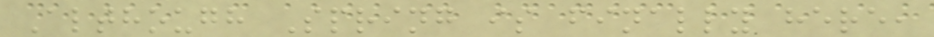Although Spring is finally here,
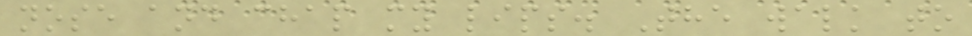nose and chap my lips. The walk to
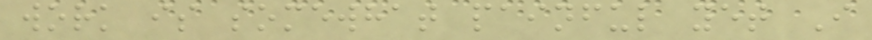work is somewhat painful yet I
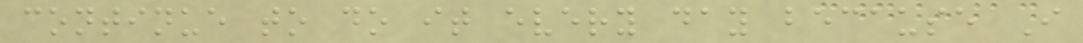continue to do it every day because I
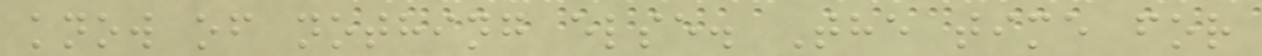know of nothing else. The time for
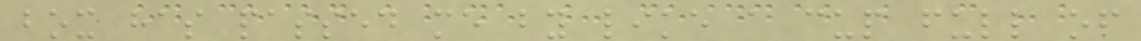box has passed me by like a cup full of
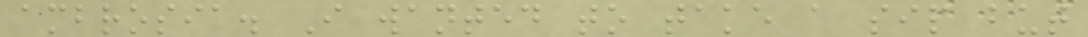ambrosia. I wanted to take a sip but
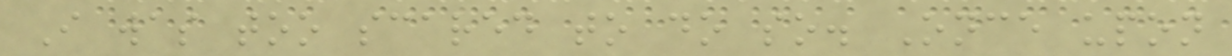I was too scared to do so. Once upon
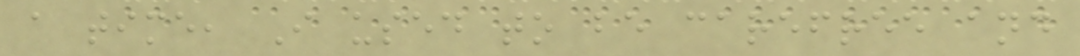a time, I used to be carefree and
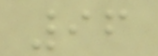96
